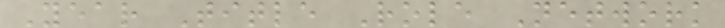Year Title Role Network
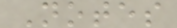Notes
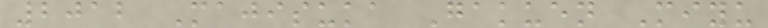2012 Majisuka Gakuen Miyu
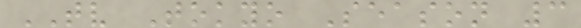TV Tokyo Season 3
